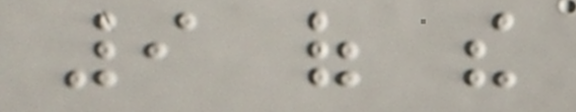9 of the
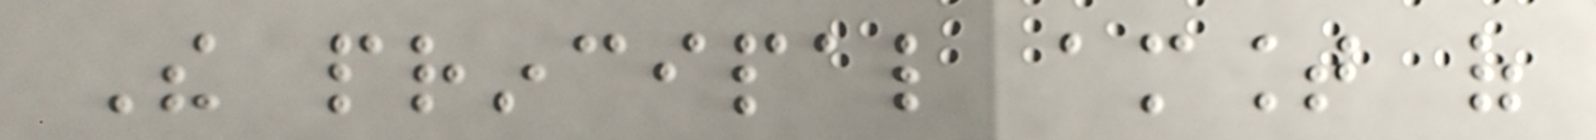The principal amount of
